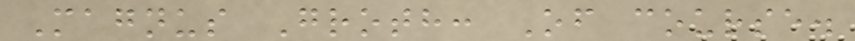Magnus Groth: Of course.
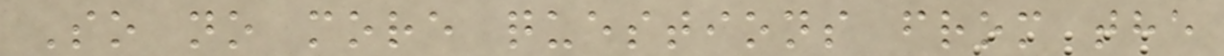So no more questions from the
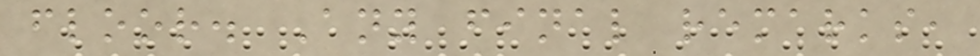floor. Any final remarks,
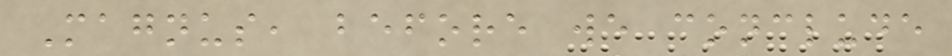Magnus, before we conclude
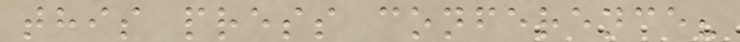this press conference?
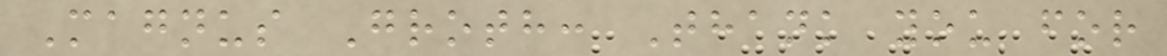Magnus Groth: Thank you for
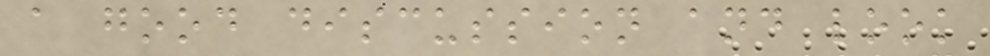a good discussion and look
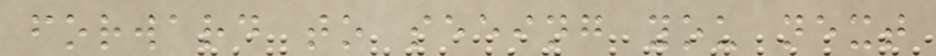forward to seeing you next
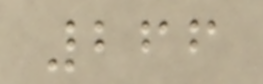266
